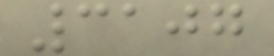3107
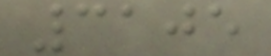3105
